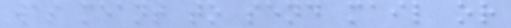was meant to send mail or
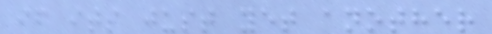if its just yet another
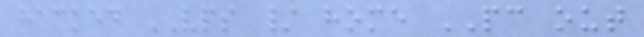hacked VPS / home PC out
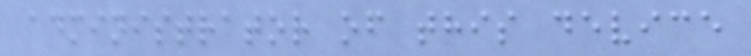administrator of this device
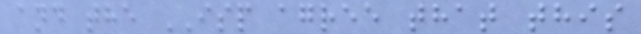and the ISP agree that this
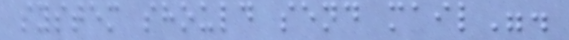system should send mail".
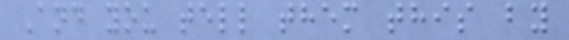And you tell them this by
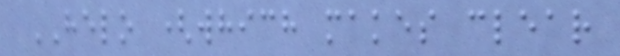HELO (which makes clear
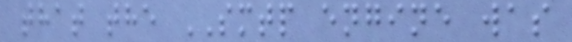that the SMTP engine was
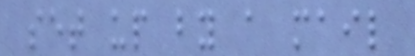set up by a mail
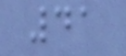41
